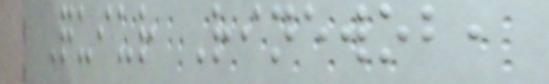Quiur Rinewob,
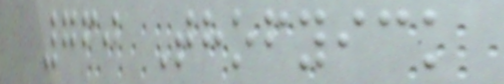760 Thofyick
